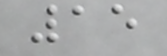15
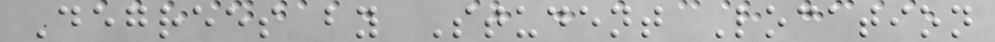Degrees by Student Location
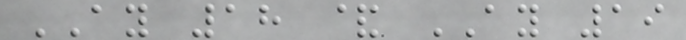AY 18 & AY 19
